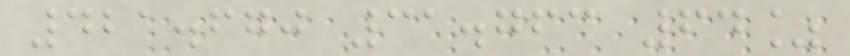421.670 31.763 64%
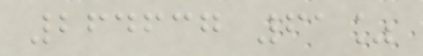264637 61%
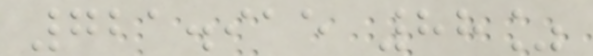721.915 88%
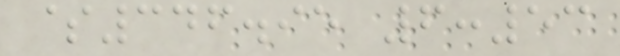$346.95 6:53
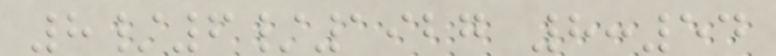8/6/1927 8:54
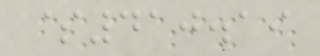$410.19
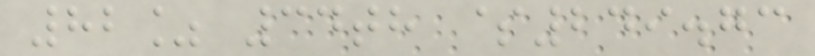82% 34th $249.73
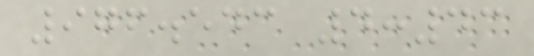976.543 4:43
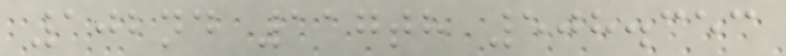102nd 117th 508.353
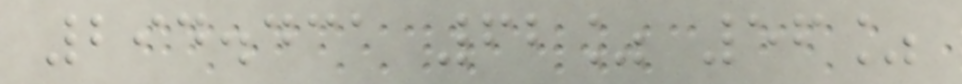294.431 62% 56%
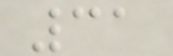31
